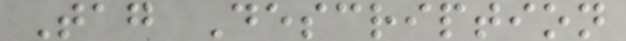Tag Description
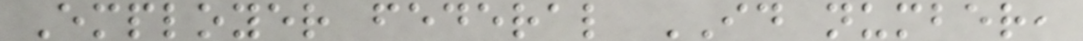Employer federal ID number,
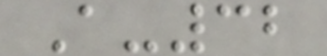A-32
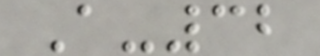A-32
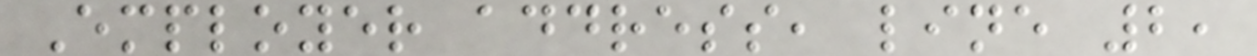Employer address, line 2,
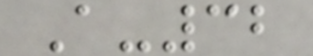A-32
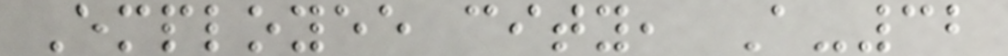Employee city, A-32
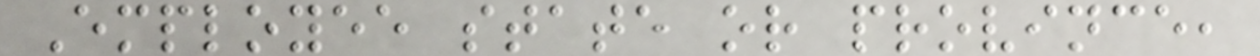Employee state or province,
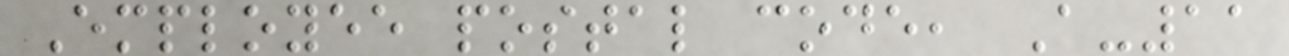Employee postal code, A-11
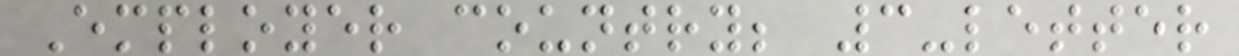Employer country; 3-letter
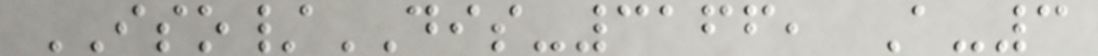ISO/DIS-3166, A-3
